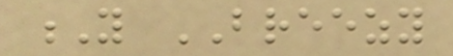Y BREEZY
